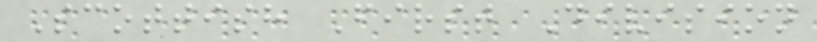Scottish First Division
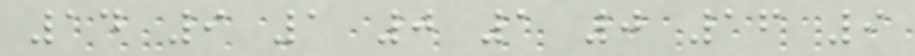14 9 1 0 1 0 16 9
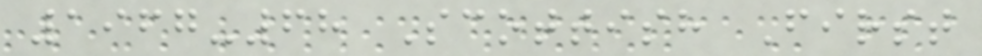1967-68 Scottish First
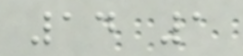14 1
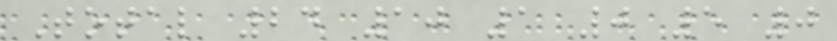Total 24 10 1 0 5 0
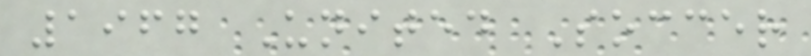1967 United Soccer
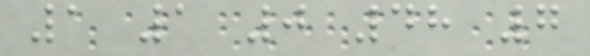1 1 0 48 7
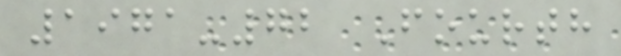1971-72 Fourth
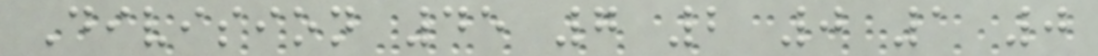Division 45 7 2 0 1 0
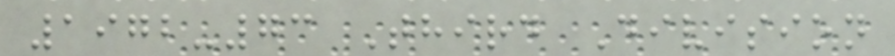1972-73 Third Division
